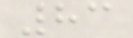83
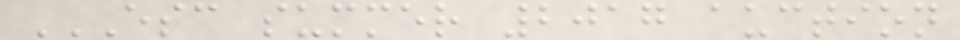ESC SUMMER 2017 AUCTION
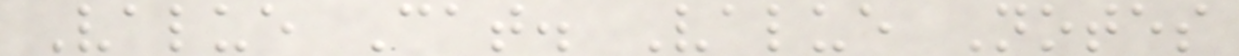Value Cat. Value Notes
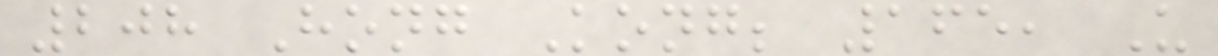208 Hong Kong; 165, U
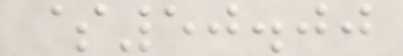$50.00
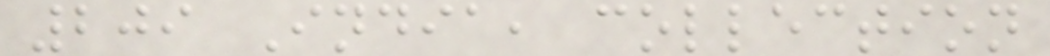209 India, collection
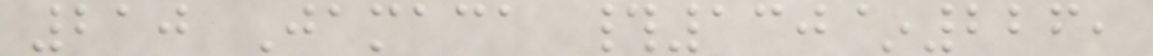210 Jamaca #130~226,
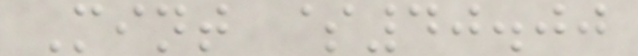Mint $40.00
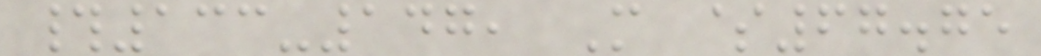#133-147, M $67.75
